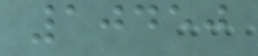10450
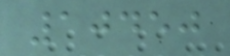10450
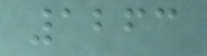1263
